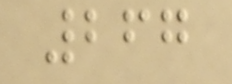267
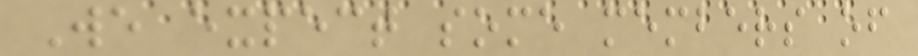We expect some members of
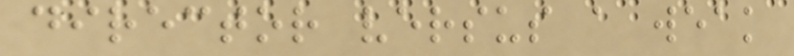director versus a weak
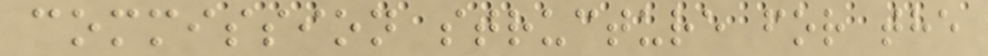commission structure for the
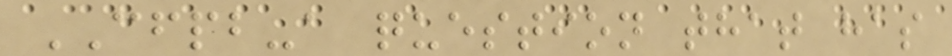CFPB-a question that has
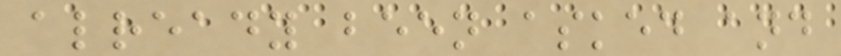already been asked and
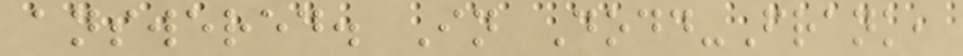answered. In Dodd-Frank,
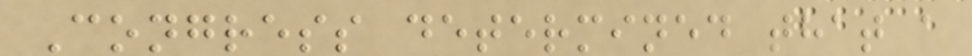Congress determined that a
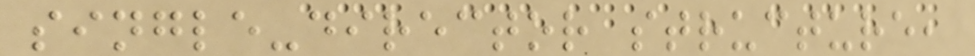single-director structure,
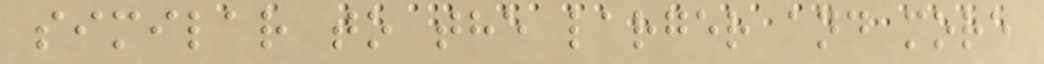similar to the larger and more
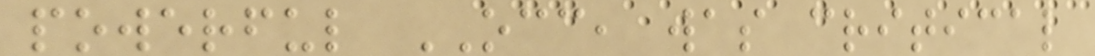powerful OCC, was critical
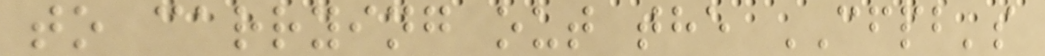to carrying out the CFPB's
